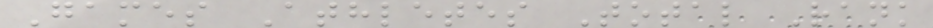Games Athletes Total Rank
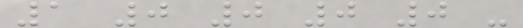1 0 0 0 0 -
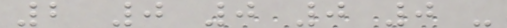2 0 0 0 0 -
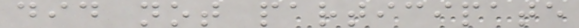did not participate
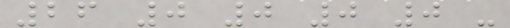26 0 0 0 0 -
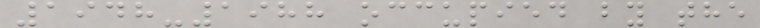1948-1988 occupied by the
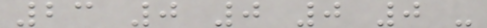23 0 0 0 0 -
